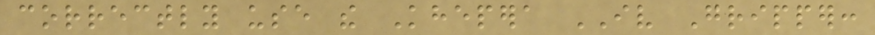correctly use the Khepera IV Gripper:
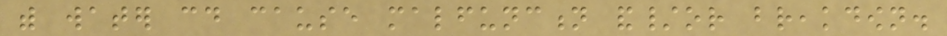with water could cause malfunction and/or breakdown.
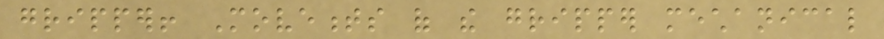gripper! Movements of the gripper mechanical
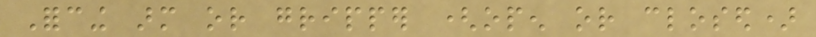Forcing arm or gripper (open or closed)
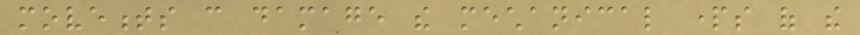movements can damage the mechanical parts of the
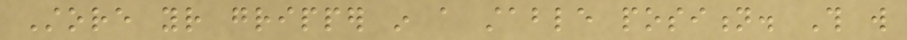Store your gripper in a stable position. This will
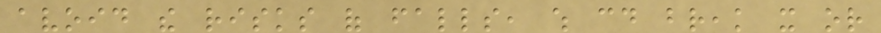avoid the risks of falls, which could break it or
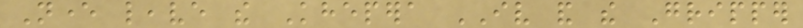Never leave the Khepera IV and the Gripper
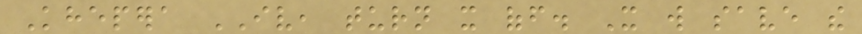Khepera IV, turn it off. It will save the
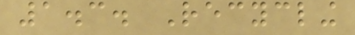1.3. Recycling
